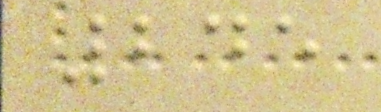245
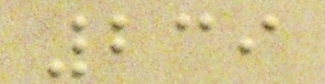239
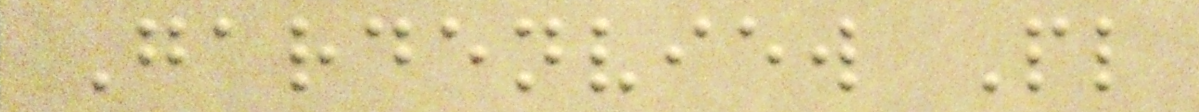Gardenview Pl
